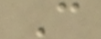C
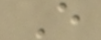E
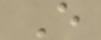E
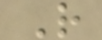R
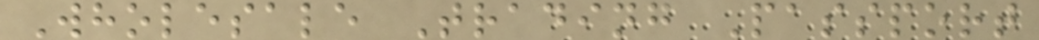Wholesale Trading Passport
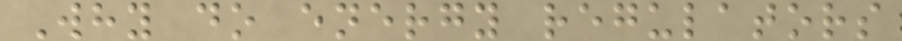Why do energy regulators
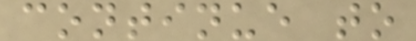continue to
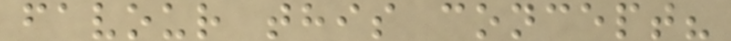favour this concept?
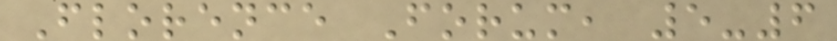Florence Forum, 5-6
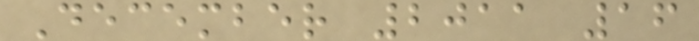December 2011 16
